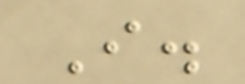I.
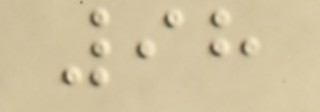98
